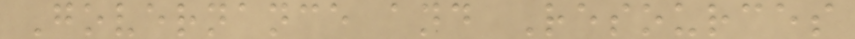Governance and Resources
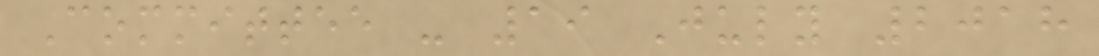Committee - 19 July 2018
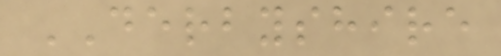DERBYSHIRE
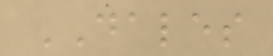DALES
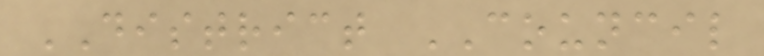DISTRICT COUNCIL
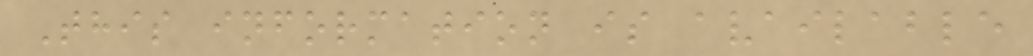This information is available
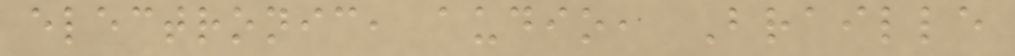electronic, audio, Braille
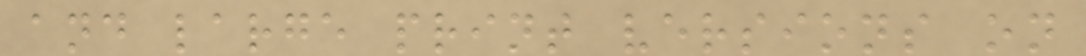and large print versions on
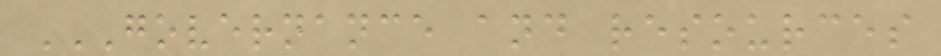GOVERNANCE AND RESOURCES
